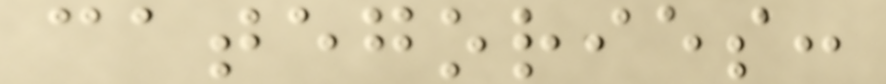categories:
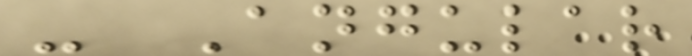- Angular
